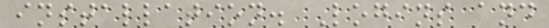installation. Logins and
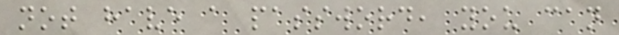not have a password, you can
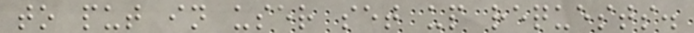to put in user set up requests.
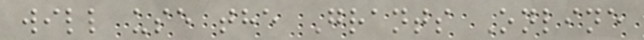will use the Grants Online
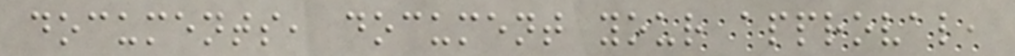documents, document your approval,
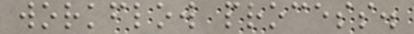workflow process.
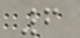6
